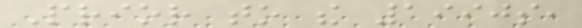Prior to the 1990s,
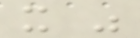it was
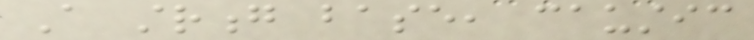A strong base, caustic
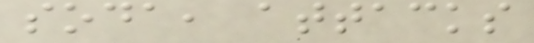soda, attacks
